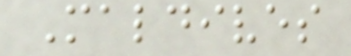Maldives
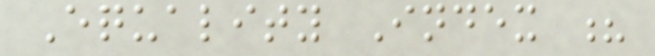Equality Index ?
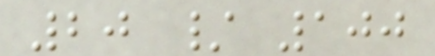20 / 100
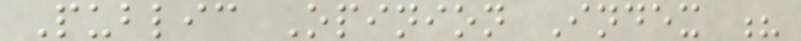Public Opinion Index ?
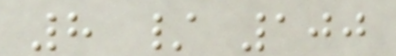8 / 100
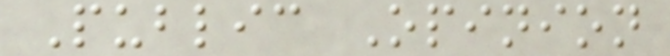Public Opinion
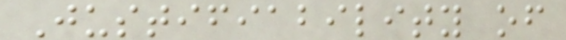Justifiability of
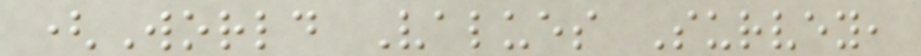(World Values Survey,
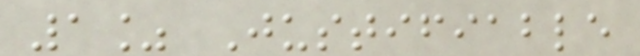1% Justifiable
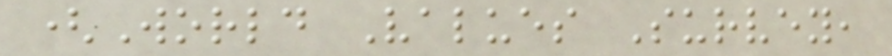(World Values Survey,
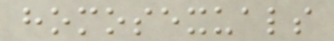homosexuals
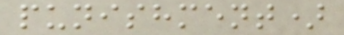punishment)
